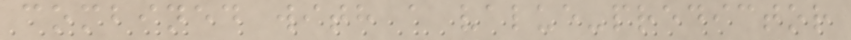combined with a value-predictor
